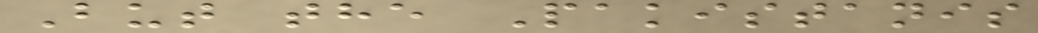But the Pakistanis
